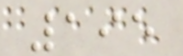195
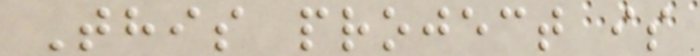This project is
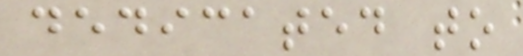dedicated to
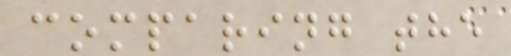comparing the
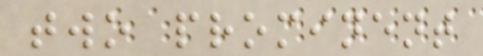two prominent
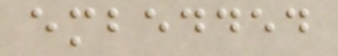embedded
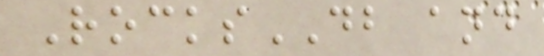RocksDB and
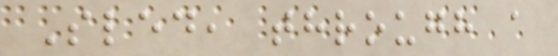Sled, through a
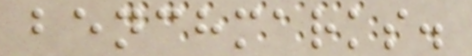benchmarks.
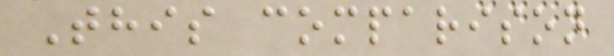This comparison
